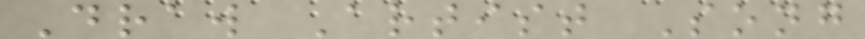Draw Artist Song
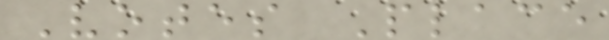Votes Place
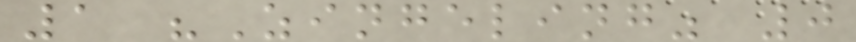1 "Zingeling" 0
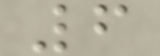6
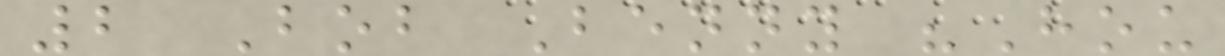2 Bob Benny "Hou
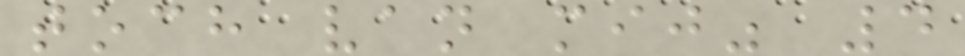toch van mij" 4
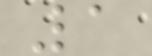1
